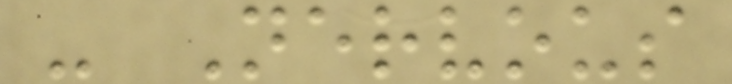- Nervous
